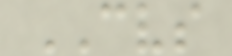CVS
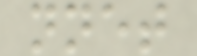nnet
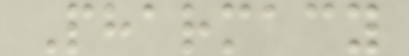Pharmacy
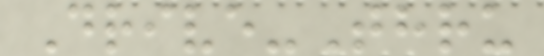Drive-Thru
